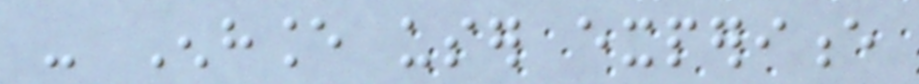- Enhance user experience
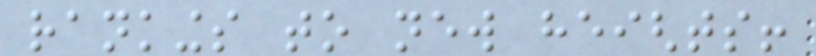rankings to new heights!
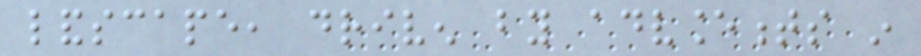landscape, driven by advancements in
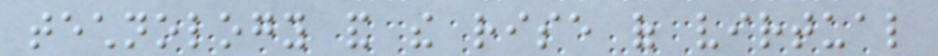technology and the rise of virtual
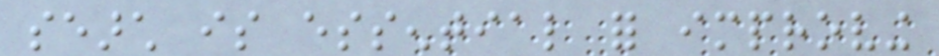search is essential for improving
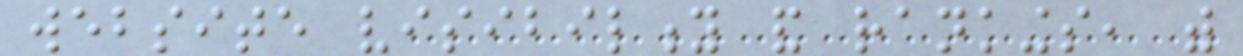website visibility and rankings, with
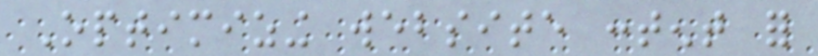Optimizing website content for
